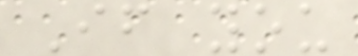If you
